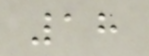18
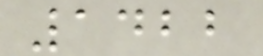1422
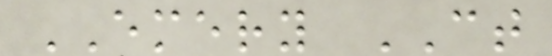EMERY CT
